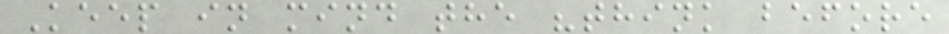Keep in mind the "think before
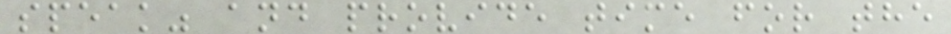speak" and provide time for the
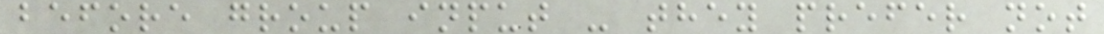before group input - they prefer not
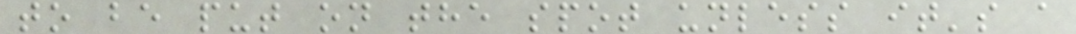to be put on the spot unless it's a
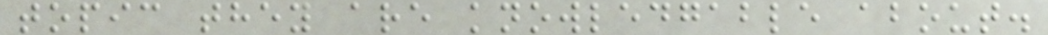topic they are knowledgable about.
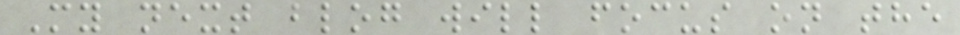My next blog will focus on the
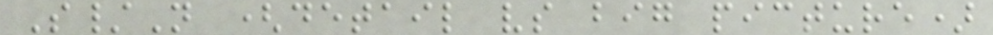S/N (detail vs big picture)
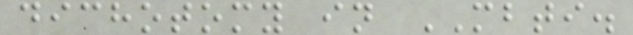dichotomy in MBTI.
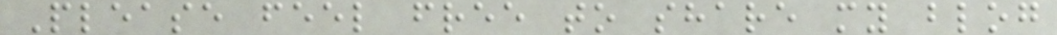Please feel free to share my blog
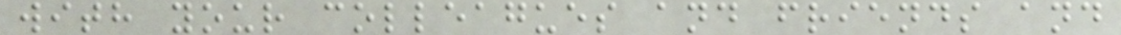with your colleagues and friends and
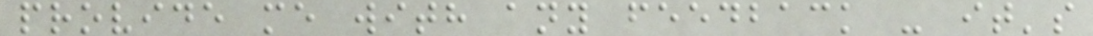provide me with any feedback - it's
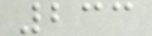233
